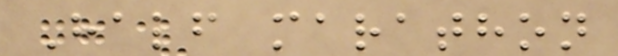Half marathon
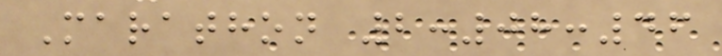Marathon 2:08:46
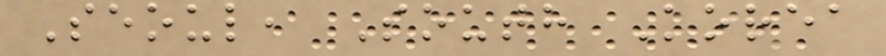Seoul, South Korea
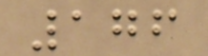176
